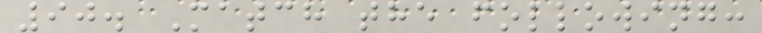90. Match the following:
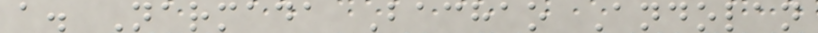a. Narmada Bachao Andolan
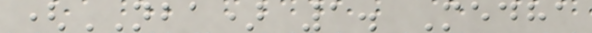(NBA) 1. Medha
